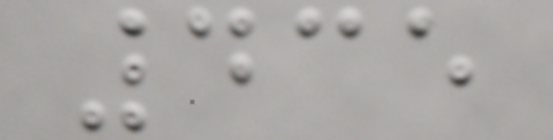435
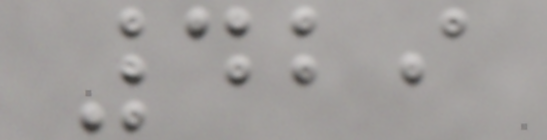429
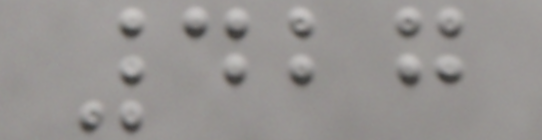427
